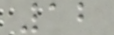12
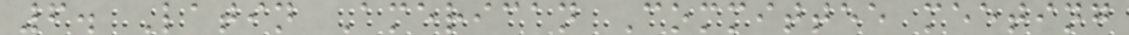6. Latin American Committee meeting
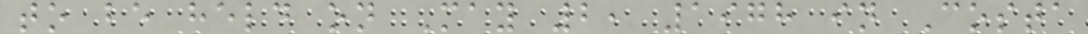to be held on May 2, 1978 in Costa
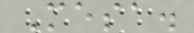Mesa.
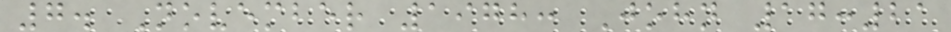7. November 1978: John 17:21
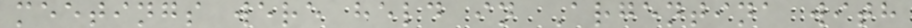meetings were held in Argentina with
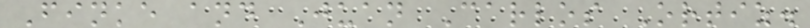Finke and Juan Carlos Ortiz.
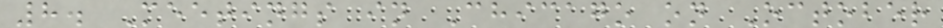8. Meetings in Chicago on October
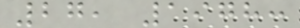27, 1978:
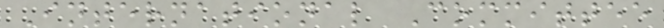International Committee
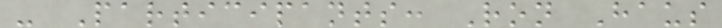- Participants: Ron Haus
